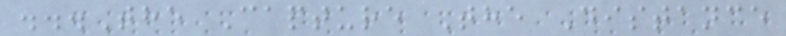...The Capture The Distance
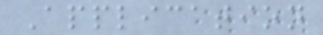Application
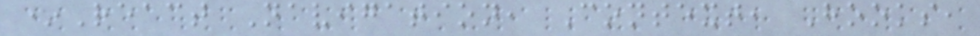*React Navigation, Context, Hooks,
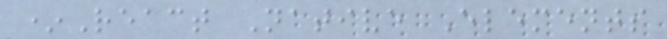*React Native Elements
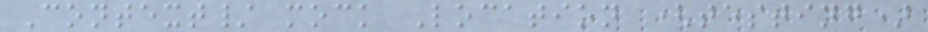Context/ mock Location (testing)
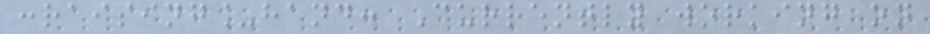:raising_hand: Currently working on
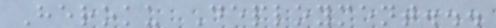Heroku Deployment...
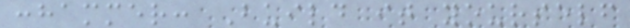:hammer: Build it yourself
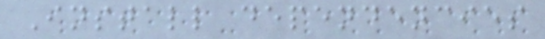Install dependencies
